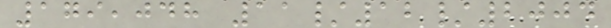179,048 11/12/2004
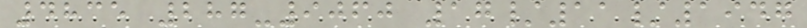4835 287-9060 17/11/1947
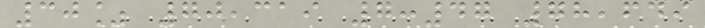30% 70,319 7:47 78,649
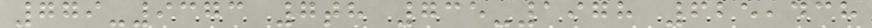779-9373 7th 735-1978 625,438
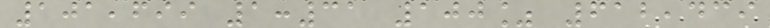101,699 1:31 100% 612,439
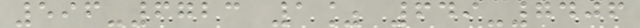596-6723 1% 649-7406
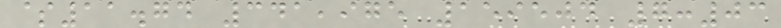$11.74 341,975 159504 7:03
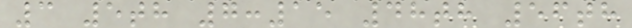3 5th 7:15 48th 56th
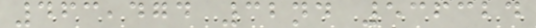463,474 32nd 536324
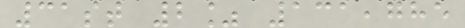31st 2% 131,785
